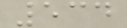534
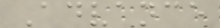Advance
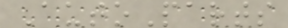AutoParts
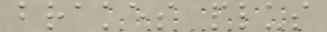brakes plus
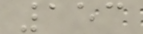153
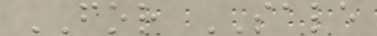FOR SALE
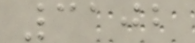3102
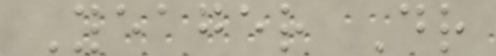Yeager Dr
